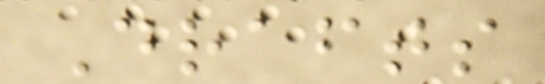Drafts
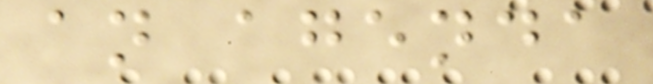an agenda
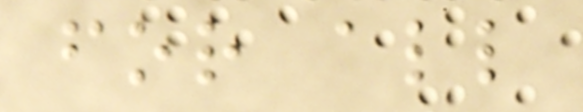for all
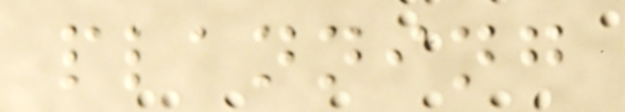planning
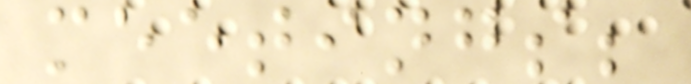meetings;
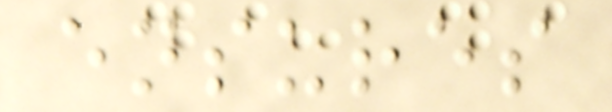ensures
